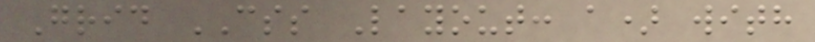Grid CSS Layout: a) with
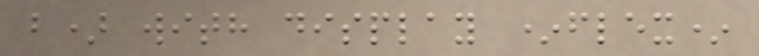b) with display *flex*
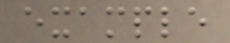example
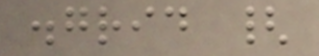.grid {
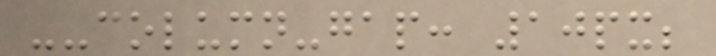--column-gap: 10px;
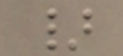}
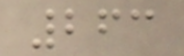263
